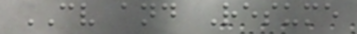CV and Resume
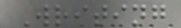Writing
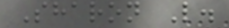Sharon L.
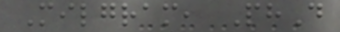Milgram, PhD
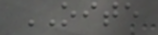OITE
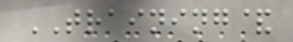TRAINING&
